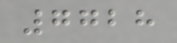7728
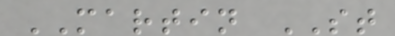MARTIN ST
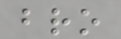bro
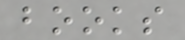books
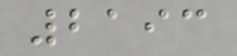2193
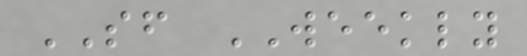SF WEEKLY
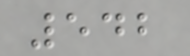542
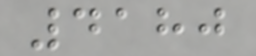4180
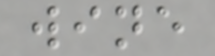wine
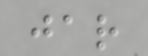jar
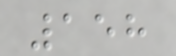158
